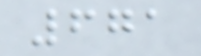671
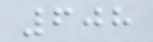608
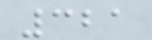321
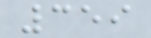359
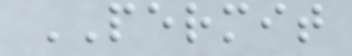PERMIT
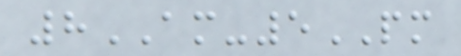8AM-5PM
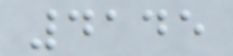4145
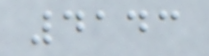4143
